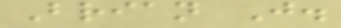Brian J.
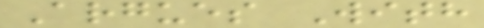Argues With
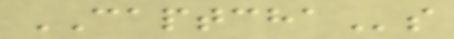CAPTCHAs
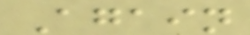Again
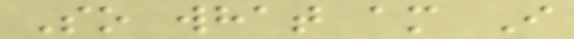So what am I
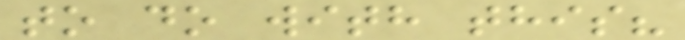to do with this?
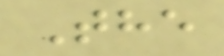The
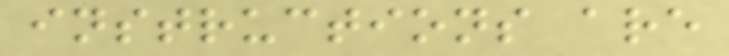instructions are
